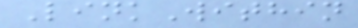LinkWithin
